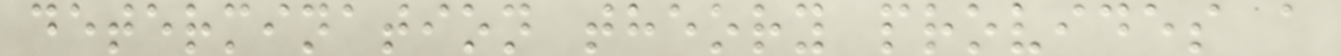determination theory provides a
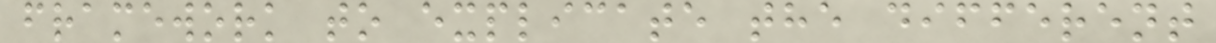framework to explicate the different
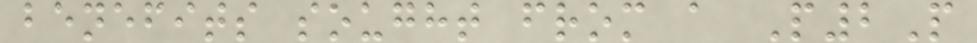benefits sought from a P2P
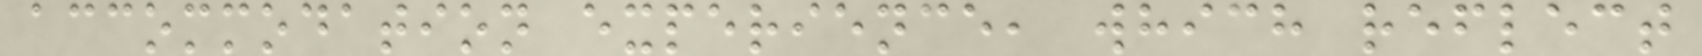accommodation experience, which reflect
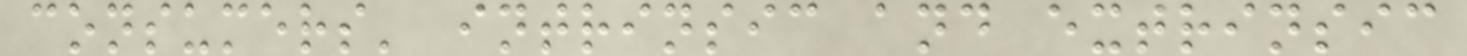consumers' intrinsic and extrinsic
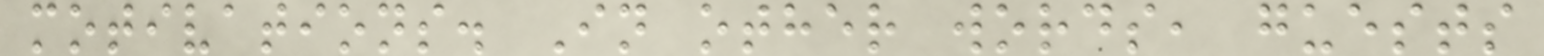motivations. In other words, guests
